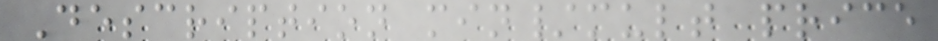Description min/mult price
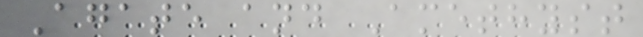Agate and Amethyst
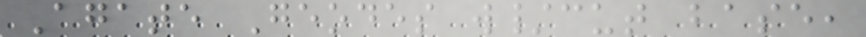Agate Geodes w/cut base,
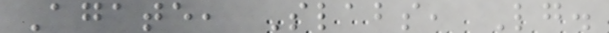Agate, Slabs, Lg.
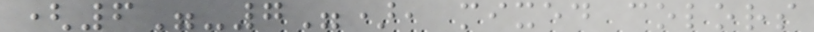(6"-7"), mixed colors
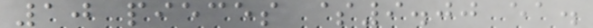10 pieces $9.00 ea.
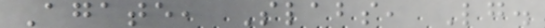Agate, Slabs, Lg.
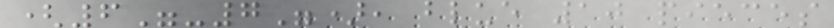(6"-7"), blue 10 pieces
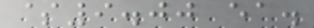$9.00 ea.
